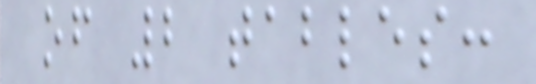of 2 tables:
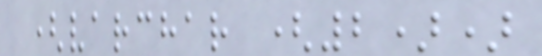(varchar (2))
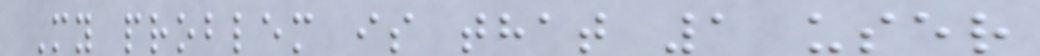My problem is that 1 user
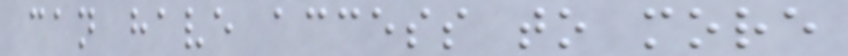can have access to more
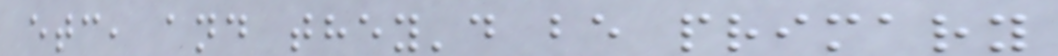etc, and they'd be primary
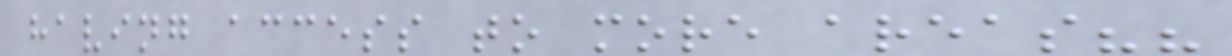having access to more areas??
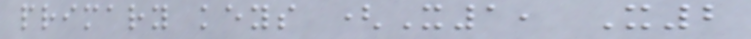primary keys (X1, X2
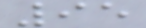95
